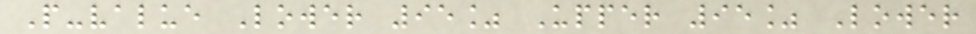P-value Lower 95% Upper 95% Lower
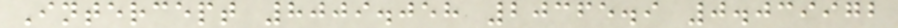Intercept 8009.058 20365.9 0.039972
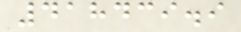418439.9
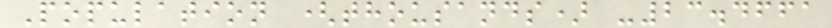Population (thousands) -23.4661
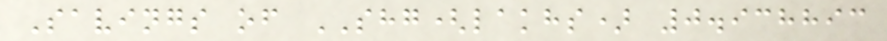Savings of SHG(lakhs) 0.938893
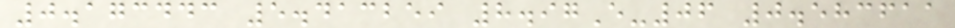0.173443 5.413259 8.97E-06 0.583611
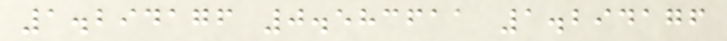1.294176 0.583611 1.294176
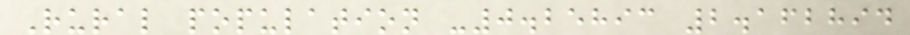Rural population -0.25893 2.162894
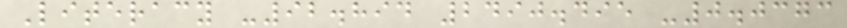Literacy -92.894 2490.495 -0.0373
